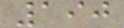190
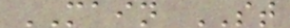MAIN ST
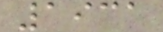1931
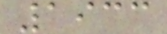1933
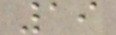19
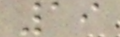19
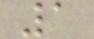1
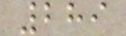289
